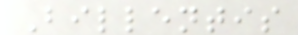Billentis
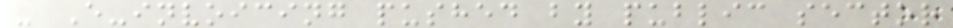- E-invoicing pushed by public sector
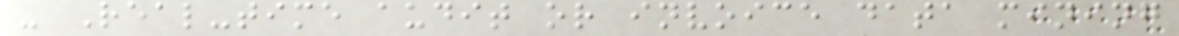- Real-time audit or invoice data mining
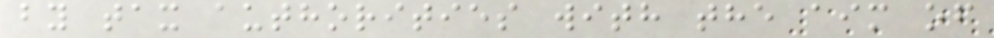by tax authorities with the aim of
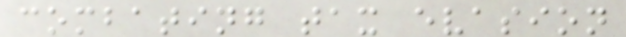combating tax evasion
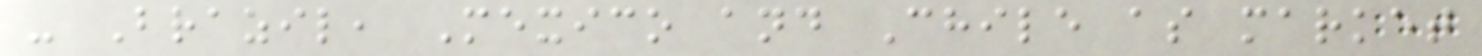- Brazil, Mexico and Chile as market
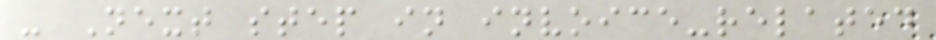- Next step in invoice-related
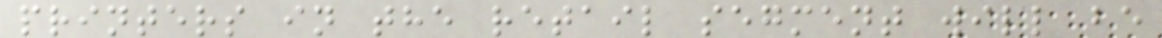printers in the retail segment will be
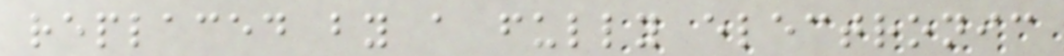replaced by a fully electronic
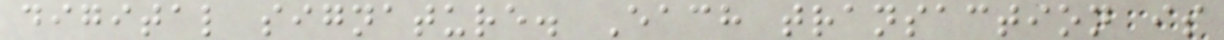digital signature. Each transaction is
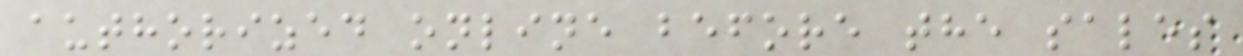authorized online before the sales
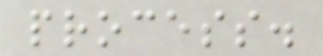process.
